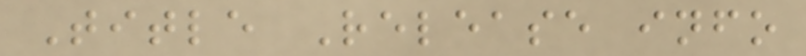Title Release info
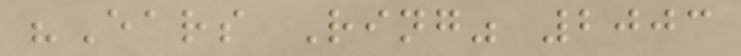"Ears Ring" 2003
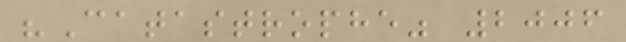"Catastrophe" 2006
